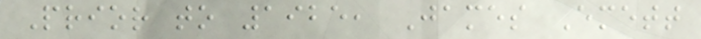Prior to 1925, James Emett
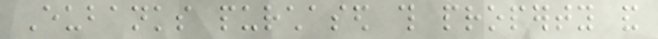Eubanks purchased this property and
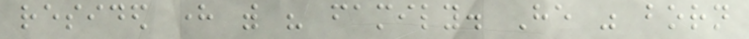resided here with his family. He was born
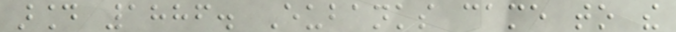around 1886. Eubanks came to the
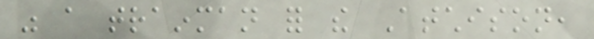was a trainman for the Atchison,
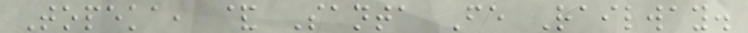Topeka, & Santa Fe Railway.
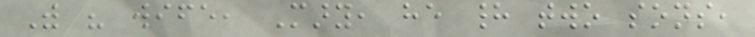With his wife, Mary, he had two sons,
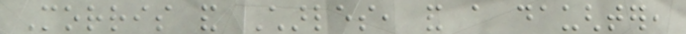Morris and Charles, and a daughter,
